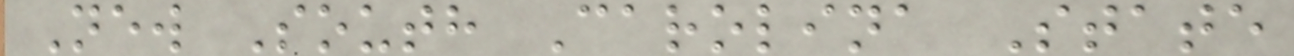New South Carolina State
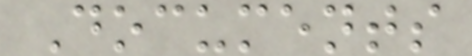Documents
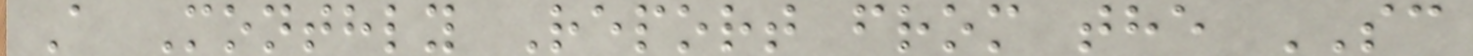A Monthly Report from the SC
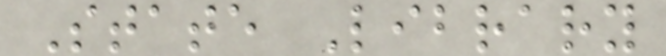State Library
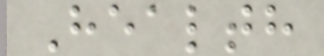Health
